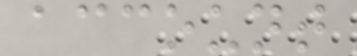account
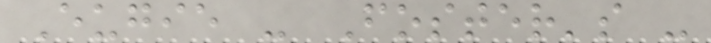Eugie - Foster's -
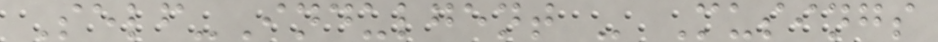Self-Indulgent - Musings
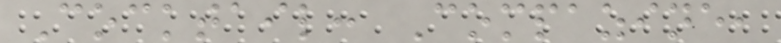Cocktail: Compazine,
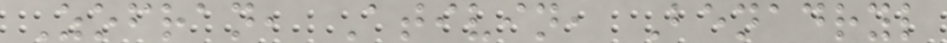Zofran, Ativin, Benadryl
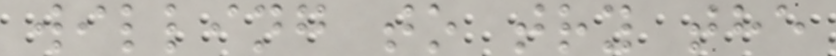willing to try the
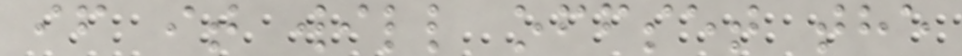if it will offset the
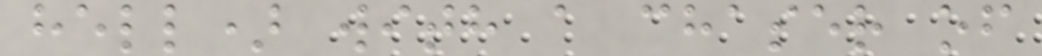hell) with a chaser of
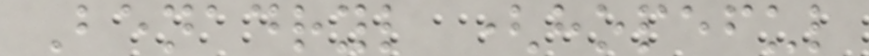Benadryl (hopeful
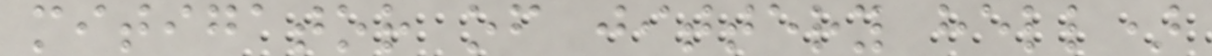mitigator of jittery hell)
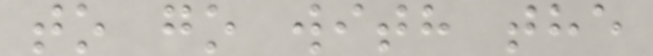to go with the
